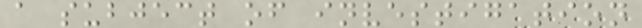a subject of investigation
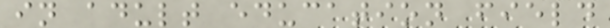in adult education field
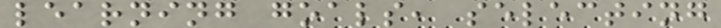learning goals, selecting
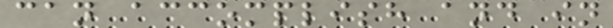can accomplish and in
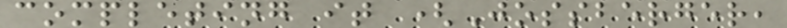completing it (Jossberger,
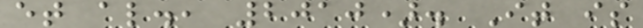et al., 2010). It is
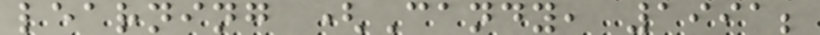learning (Candy, 1991;
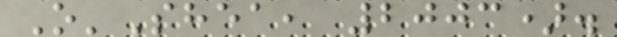O'Shea, 2003).
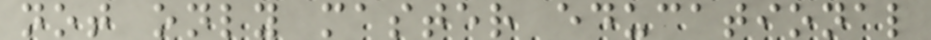not only master educational
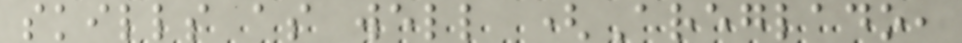skills as well (Areglado,
